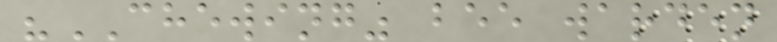"CHEWING" bee warden
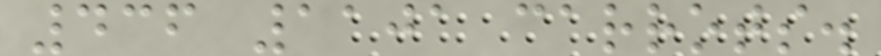436 1101 carrots.
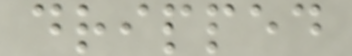dripped
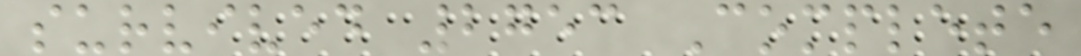survived 2753 Complete
